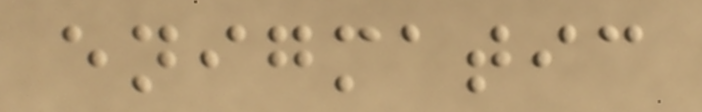enigmatic
